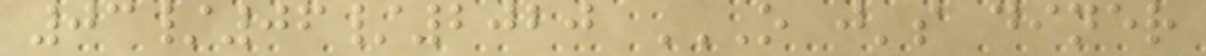03/06/2020 O J'S DINER
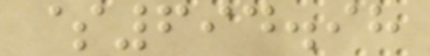$694.98
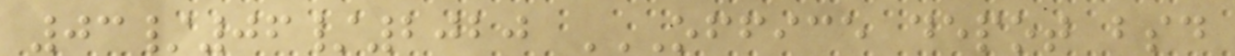03/06/2020 OFFICE DEPOT BSD
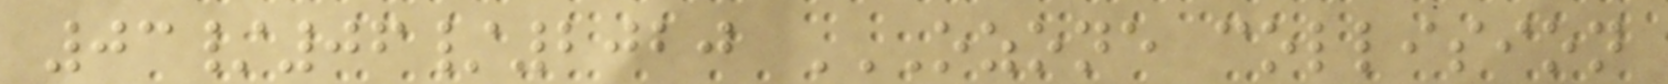03/06/2020 OZONE COLLISION
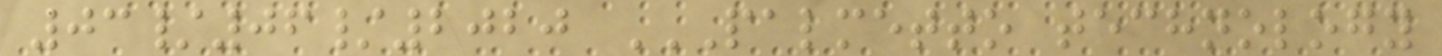03/06/2020 PALMETTO TECHNOLOGY
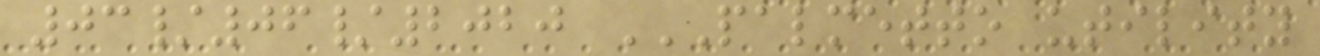03/06/2020 PALMETTO UTILITY
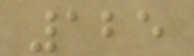125
